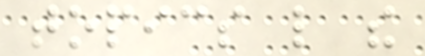topics like the
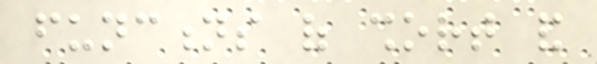functions of short and
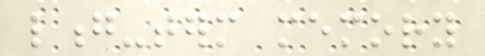long-term memory
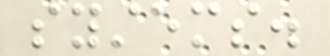systems.
